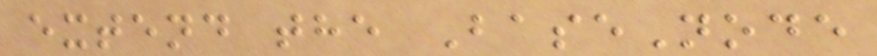extend the BaseNode
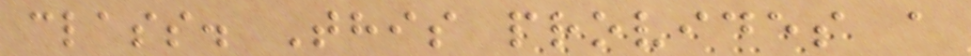class. This provides a
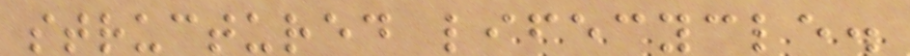structured lifecycle.
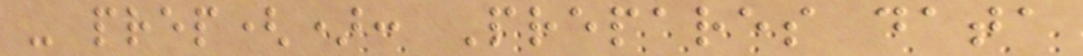- prep(): Prepares data
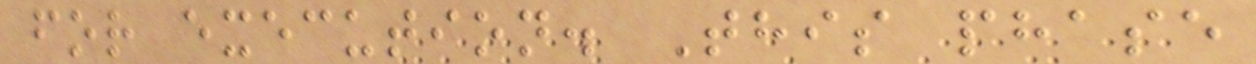for execution. This phase
